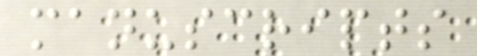manuscripts
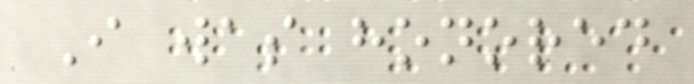I was honored
